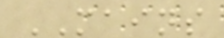MAINS
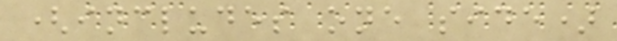(includes one side)
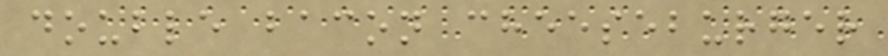double bacon cheeseburger
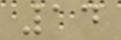14
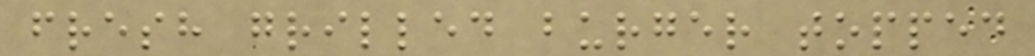fresh grilled burger topped
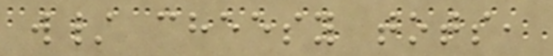w/ cheesy tots,
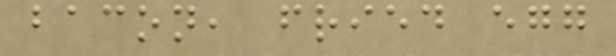bacon, fried egg
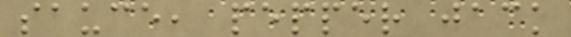sauce, pepper jack
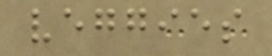veggies
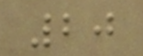20
